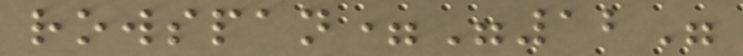rowspan="12"
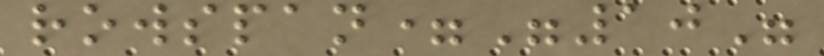rowspan="10"
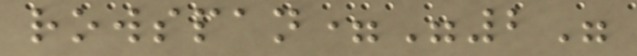rowspan="2"
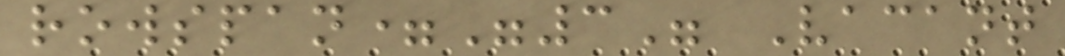rowspan="3" Vacant
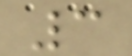3
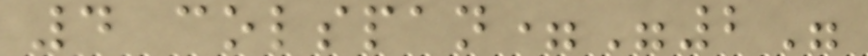4 colspan="2"
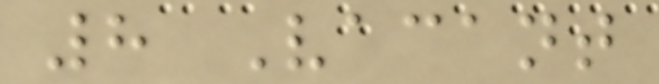8 Vacant
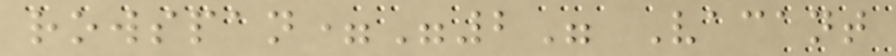rowspan="2" Vacant
